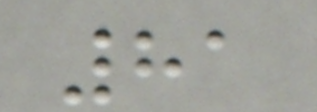81
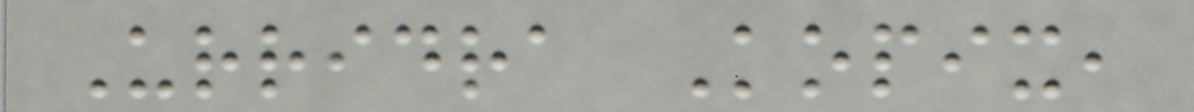Urridra Kopix,
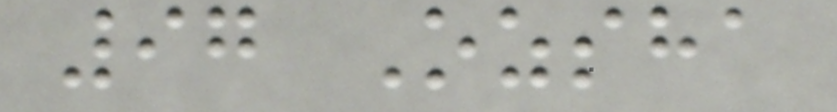97 Ozsha
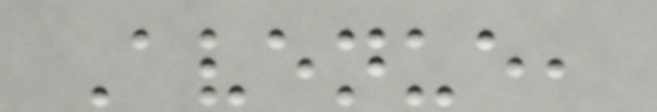Avenue,
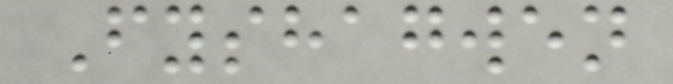Fyshagwen
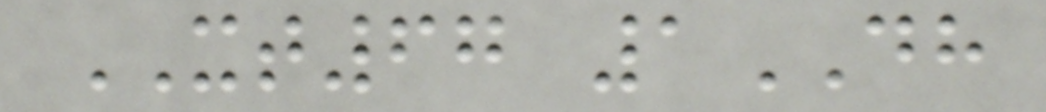XT67 1DH
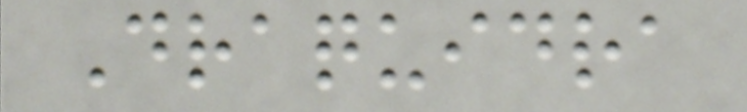Draquidra
